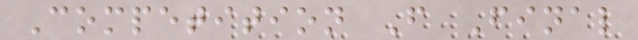Competition F Final
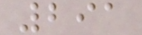291
